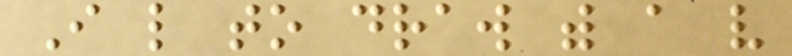I like to draw with a very
